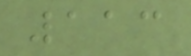113
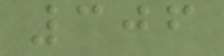306
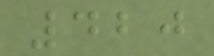420
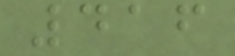416
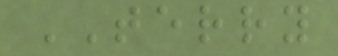TERRY
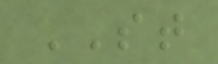ST
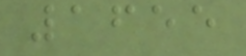1655
